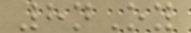8nOy
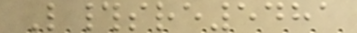L#sre5481
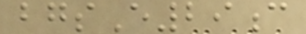bgsE29c
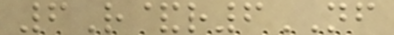6R&r6NF
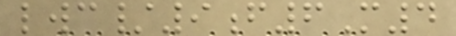lwc/9f6M4
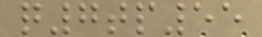q7tp55
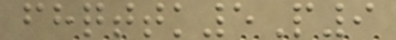fhqttk5P9
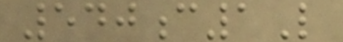540c1L
